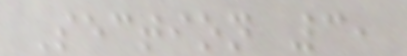Section 3,
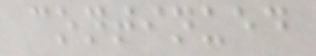continued
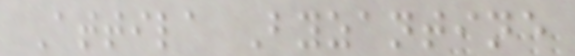Attila Byzantine
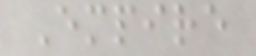Empire
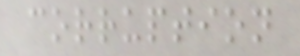corruption
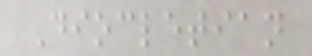Diocletian
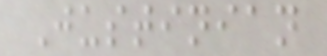Justinian
